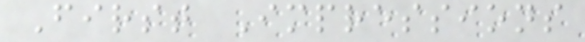First Impressions
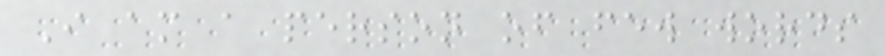I am a person of few words
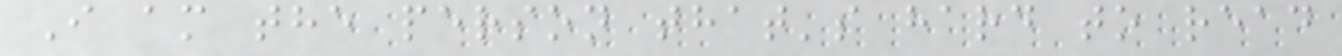I am the person that's hard to read
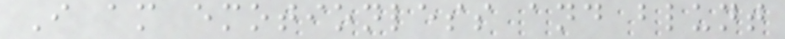I am emotionless and blunt
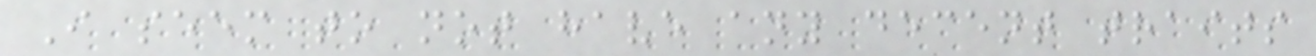I seem to not have any decent traits
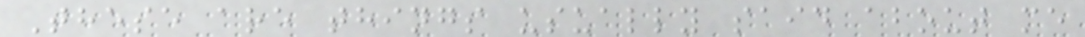These are things usually said about me
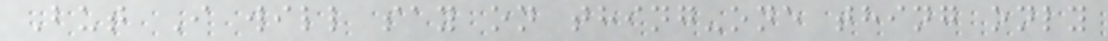But I will say on thing-one thing only
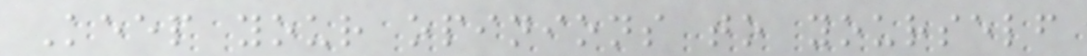Keep your opinions to yourself
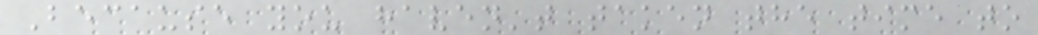Because you haven't taken the time to
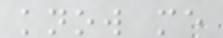know me
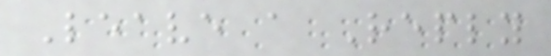Leave a Reply
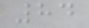84
